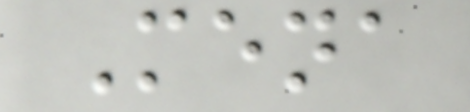Mena
